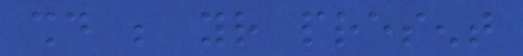should be your present
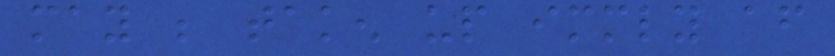may be taken up immediately after
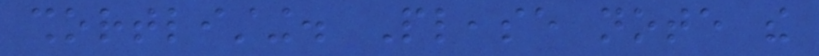shortlisting. Please note the
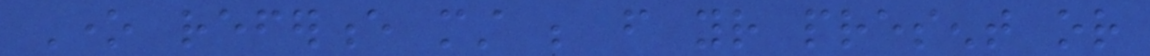One reference must be from your present or
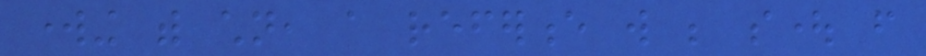working with children, a reference will be sought from
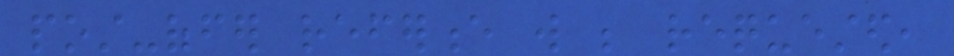post-offer reference will be requested,
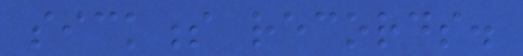sickness records.
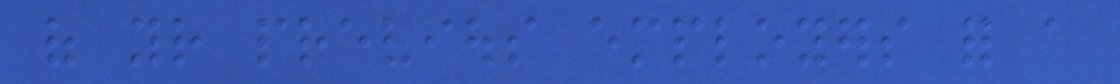of your previous employers for a
